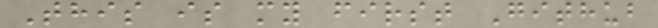This is my first Github
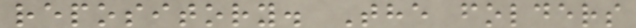repository. The folders
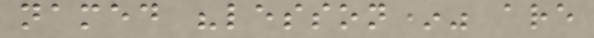named "lesson*" are
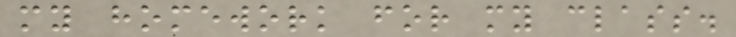my homework for my class.
